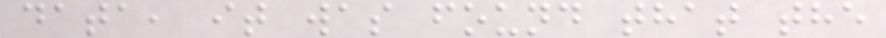data, it was found that the
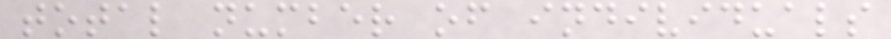total number of individuals
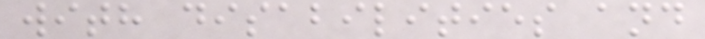with disabilities and
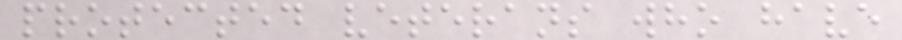protected veterans who have
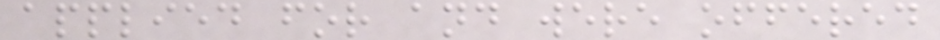applied for and were offered
